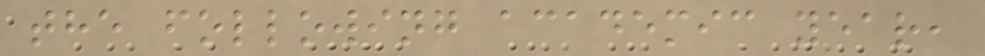the following academic year,
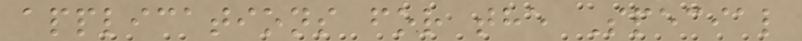applications for the Special
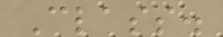Class.
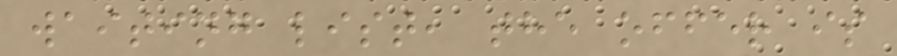waiting list, the offer is
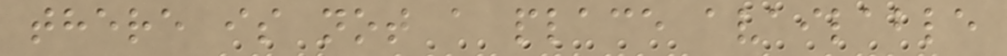there is not a place available
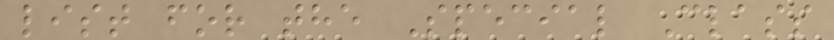list for the Special Class
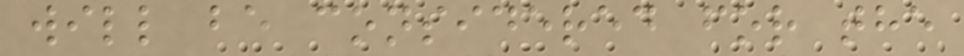will be considered for the
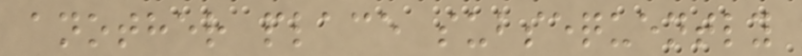another place subsequently
